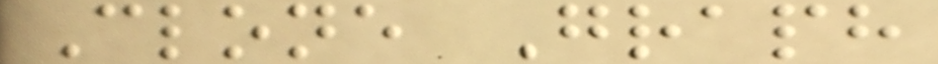Clone Graph
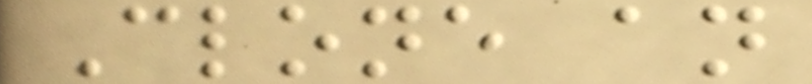Clone an
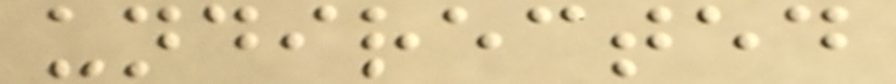undirected
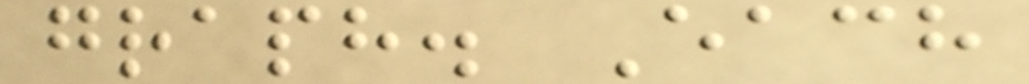graph. Each
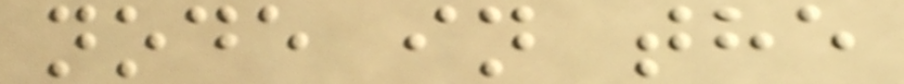node in the
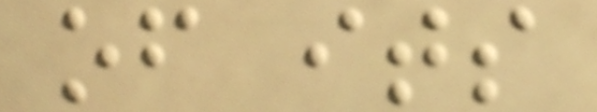of its
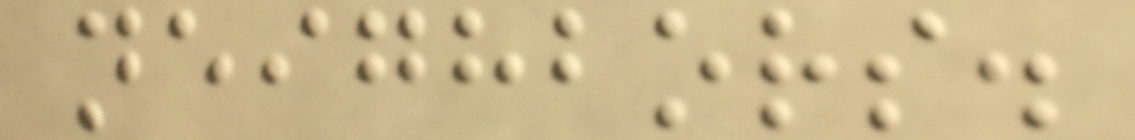neighbors.
